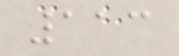113
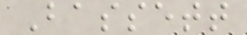Bassett
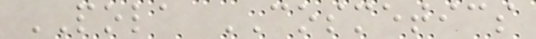POLA COSMETICS
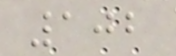102
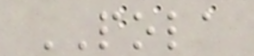POLA
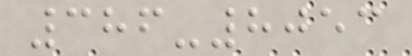386-8053
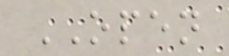OPEN
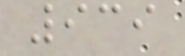939
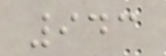943
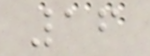16
